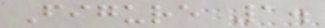Figure 1.
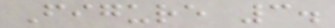Figure 3.
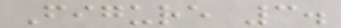Figure 3.
